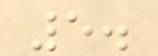5.
